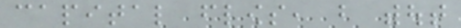capital flows, but without
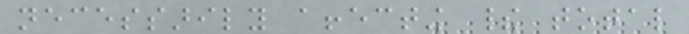necessarily affecting their total
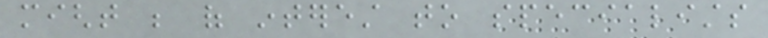might be of interest to specialists
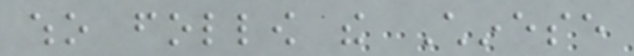who follow the Chinese
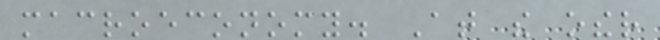macroeconomy. At the other
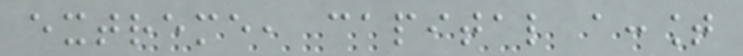extreme, capital account
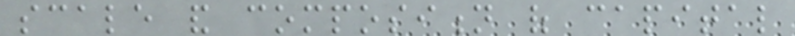scale and composition of capital
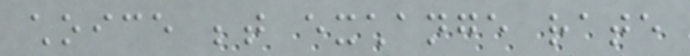choice between exchange rate
